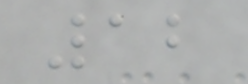12
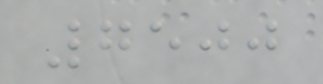7500
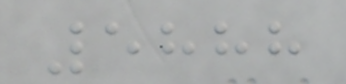5888
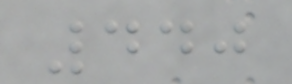440
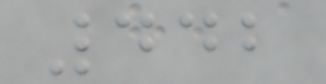442
